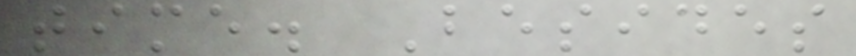time. Besides
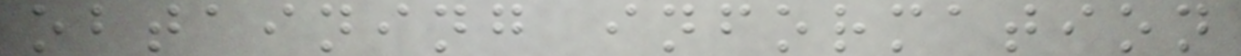obtaining information
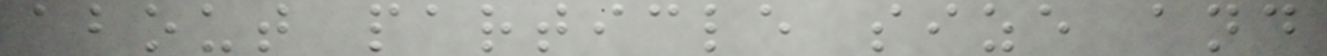about particle size and
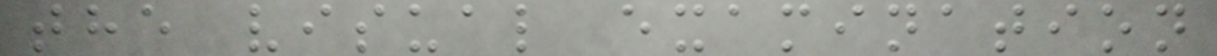the visual examination
